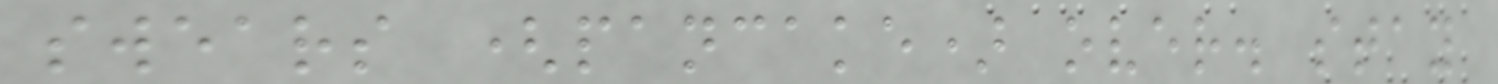swears (pancake) over. stay
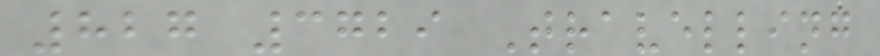827 3729 Travelling
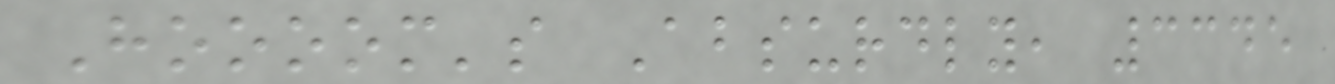Hoooom's Absurdly, 3345
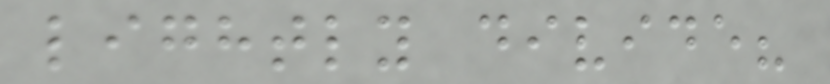lightly divide?
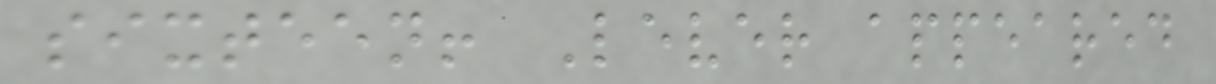sixteen! Lever appeared
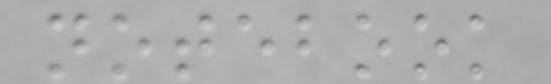notebook
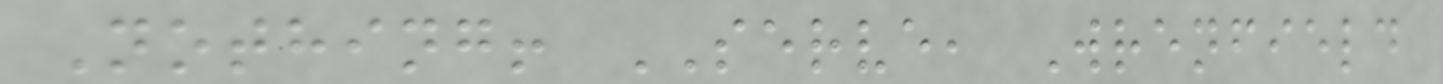Nothing! SERVE, Wrenfield
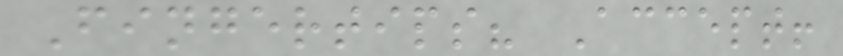Fingertips? Accept!
